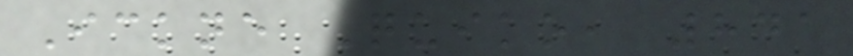Ickne Quiko, 841
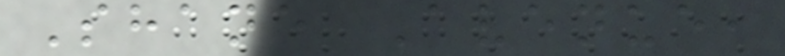Shane Avenue,
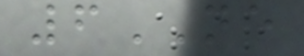6NE
